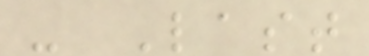- Last
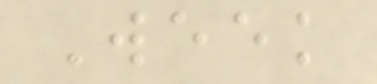Week
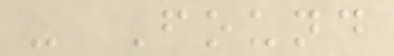- Found
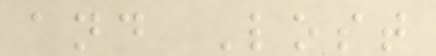and Lost
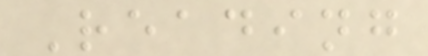Reading
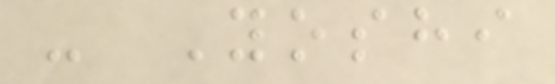- Yoshi
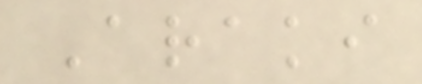Araki
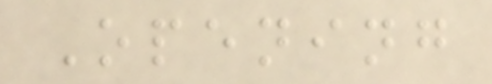Opening
